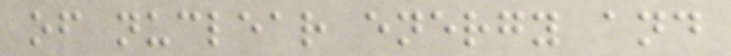of nuclear energy and
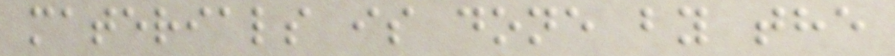materials is done by the
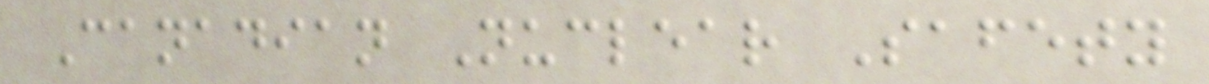Canadian Nuclear Safety
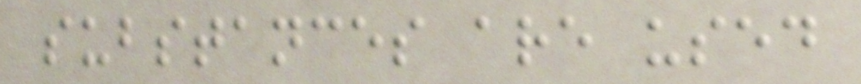substances are used
